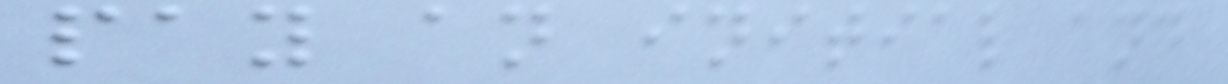pay an initial and
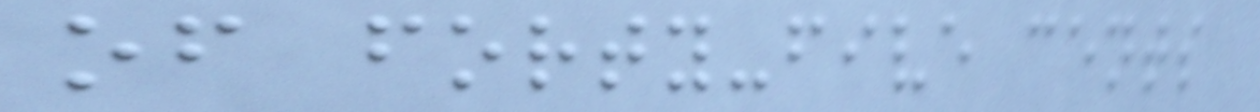of forty-five cents
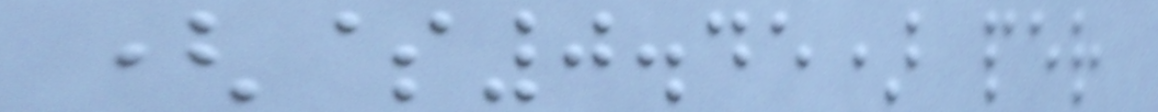($0.45) per
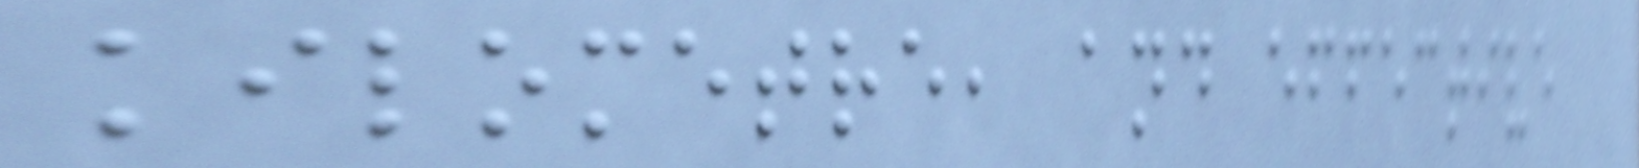kilometre, and effective
